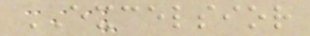EXCELSIOR
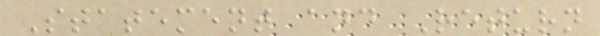Statement and Return
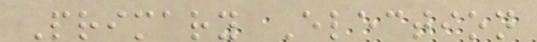Primary Election
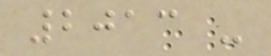2013 -
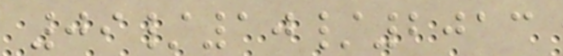09/10/2013
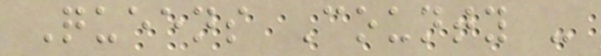Queens County -
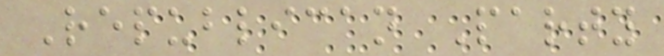Republican Party
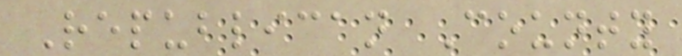Republican County
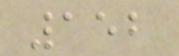152
